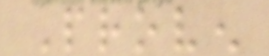Proven
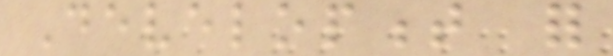Development for
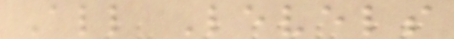All Levels
